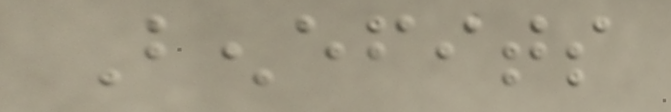Benefits
